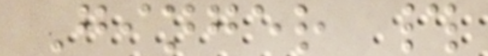Ginger #
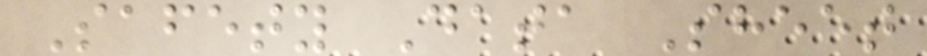Safety Data Sheet
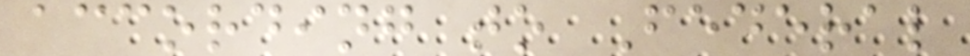according to Federal
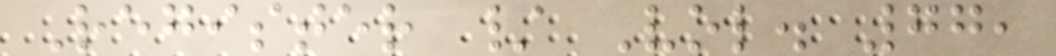Register / Vol. 77,
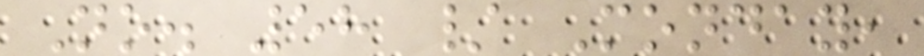No. 58 / Monday,
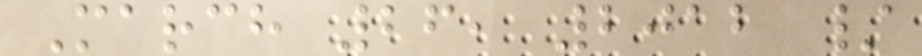March 26, 2012 /
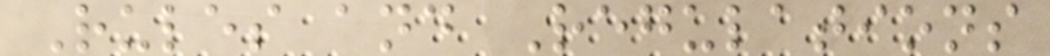Rules and Regulations
